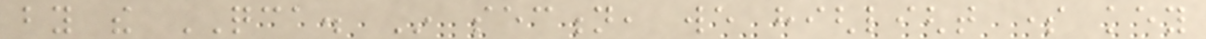by the QCA. In section, we highlight some key
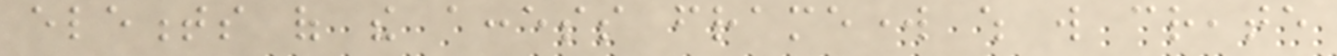elements of the access framework which will create
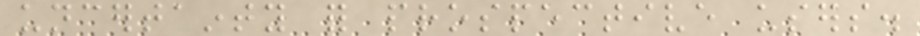uncertainty for prospective users.
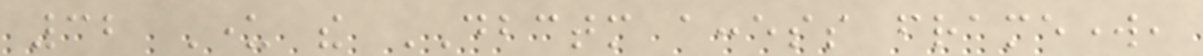32 Under the DBCTM access framework,
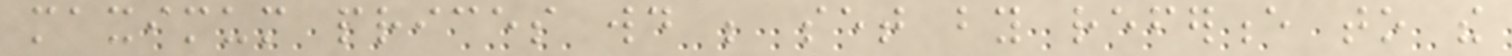maximum prices would be set by reference to the
